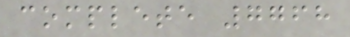complete 7768
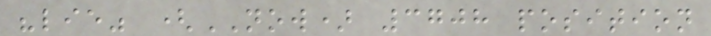"lie" (NOW) 3708 position
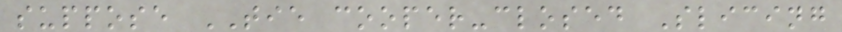suppose TIE cooper-closed Slicing
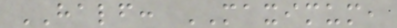HALF: MAXIMUM,
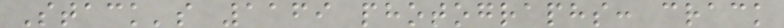Stack's 1169 photographs: crack
